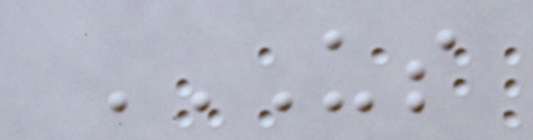US
